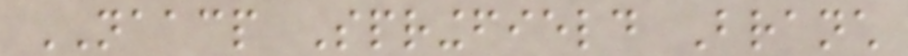NAACP Springfield Branch
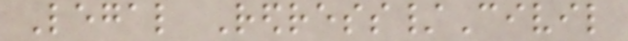Legal Redress/Civil
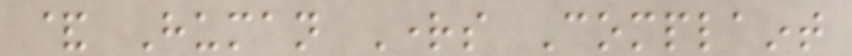& Human Rights Complaint
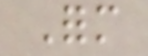Form
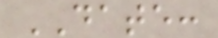DATE:
